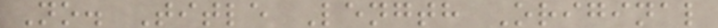No. Title Length Original
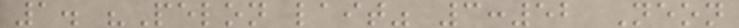1. "Pelon lait" 3:52 Neon
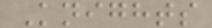Knights
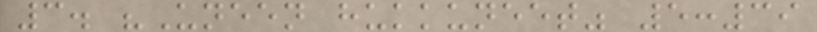3. "Uneen hukkuneet" 5:39
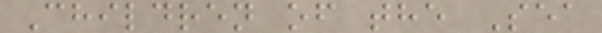Children of the Sea
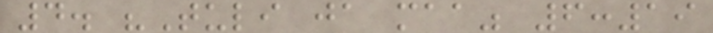4. "Tuli ja maa" 6:19
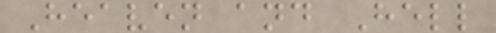Heaven and Hell
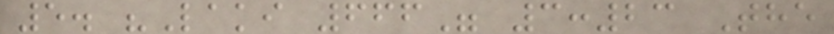5. "Laki 666" 3:23 The
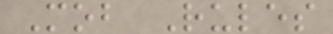Mob Rules
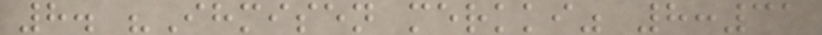8. "Ihmisen merkki" 8:31
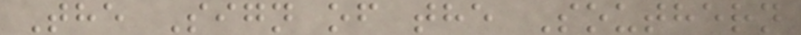The Sign of the Southern
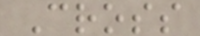Cross
